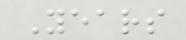Years
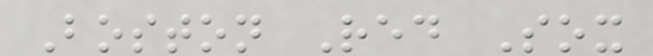Boston Red Sox
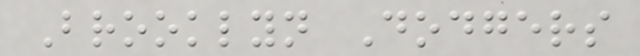Brooklyn Dodgers
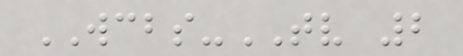WCBS-TV 2
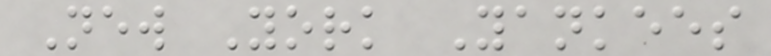New York Yankees
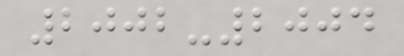2002-2004
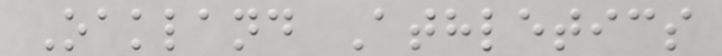Oakland Athletics
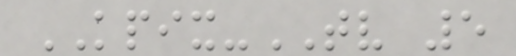KPIX-TV 5
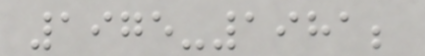1975-1981;
